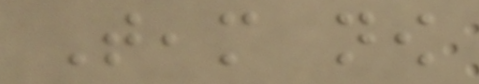Team now
